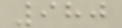980
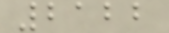2122
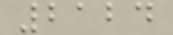2124
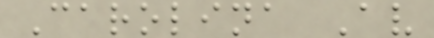Carolina Av
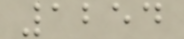1254
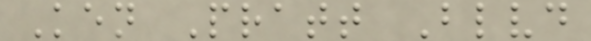Ken Pratt Blvd
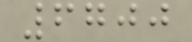6700
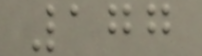177
